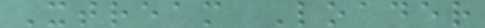Xtream Loader
